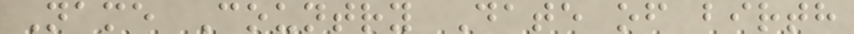Name Country Date of birth
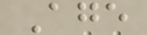Age
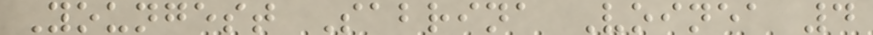Youngest Sabrina Voinea 4
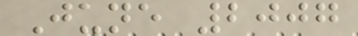June 2007
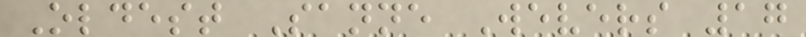Oldest Sanne Wevers 17
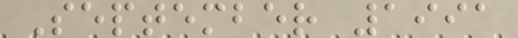September 1991
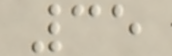35
